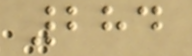284
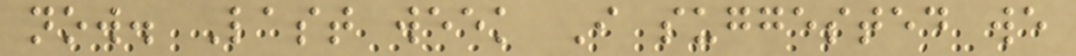now. Last week I suggested we
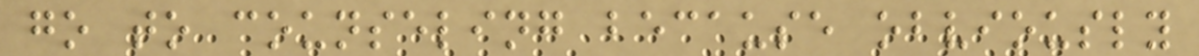go to counseling because obviously
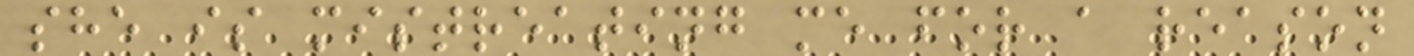she is mistreating me for a reason
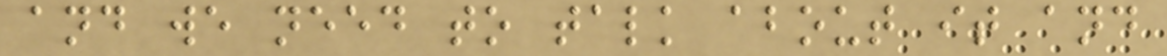and we need to talk about it and
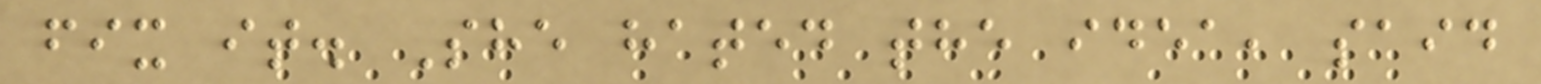fix it. She hated the idea, said
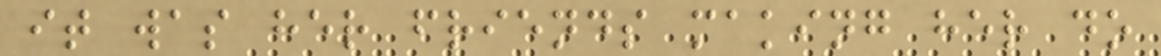it was her friends making her do
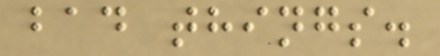bad things.
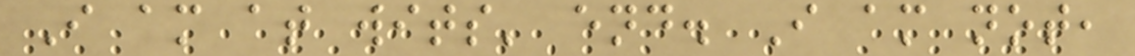I am at wits' end. I am not,
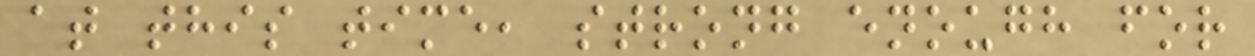at this time, strong enough for
